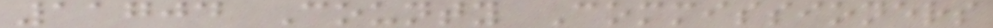11704 County Commissioners
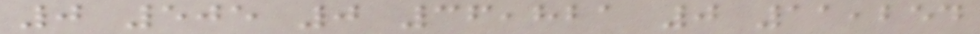0 505 0 36,821 0 11,254
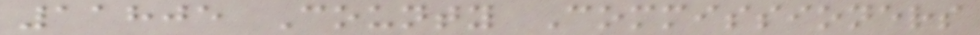11805 County Commissioners
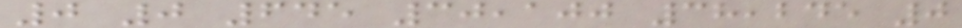0 0 645 30,100 38,245 0
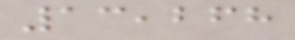13,268
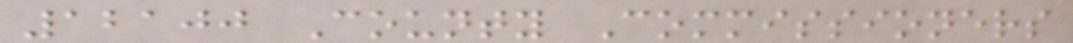12100 County Commissioners
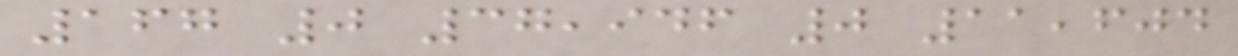167 0 37,946 0 11,604
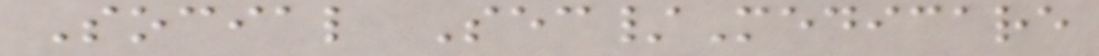Social Sec/Medicare
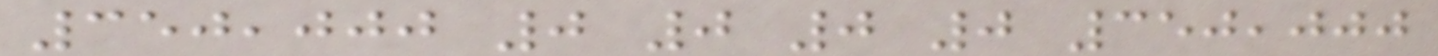350,000 0 0 0 0 350,000
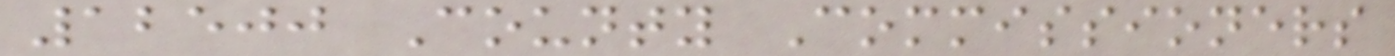12500 County Commissioners
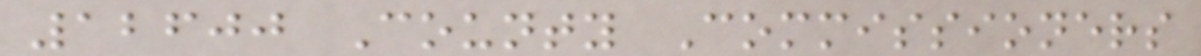12600 County Commissioners
